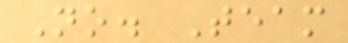No. Team
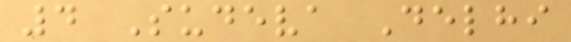4 Sudeva Delhi
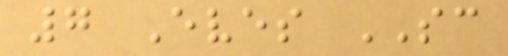7 Eves SC
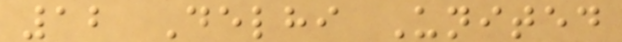12 Delhi United
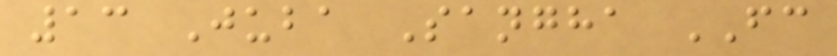13 Juba Sangha FC
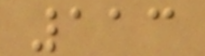113
